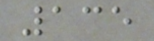135
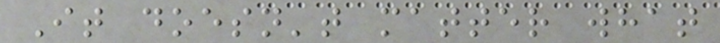It doesn't matter what
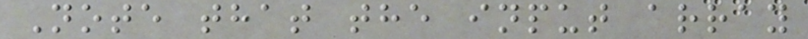Note that the input array
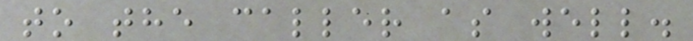to the caller as well.
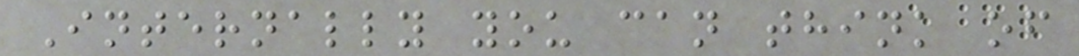Internally you can think of
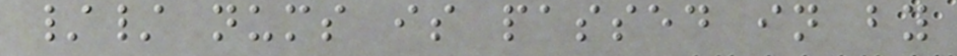// nums is passed in by
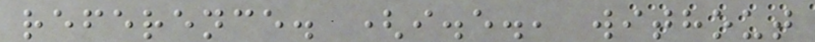reference. (i.e., without
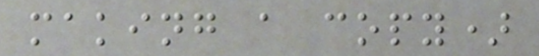making a copy)
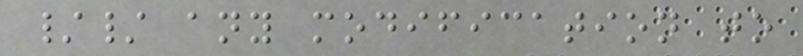// any modification to
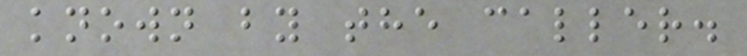known by the caller.
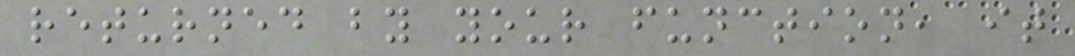returned by your function, it
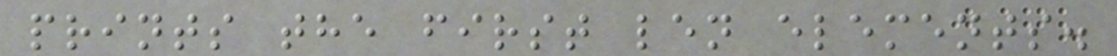prints the first len elements.
